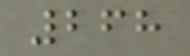268
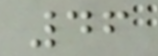46
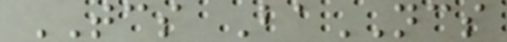TCS BaNCS
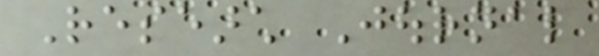Research Journal
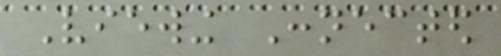Viewing Connected
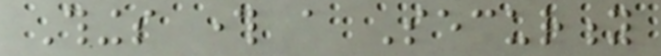Things through a Security
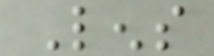Lens
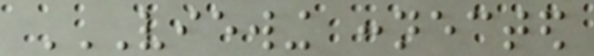VIEWING CONNECTED
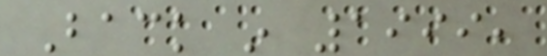Back in 1999,
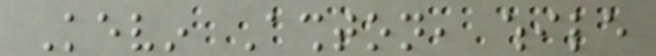Kevin Ashton, while
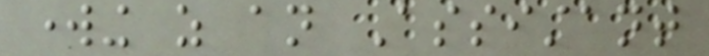working as an Assistant
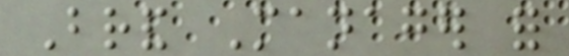Brand Manager for
